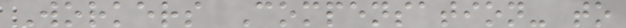Workers Compensation- to
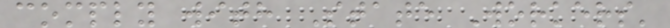comply with State Workers'
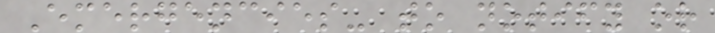Emergencies- to notify or
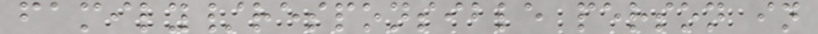family/responsible person in
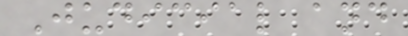Judicial and
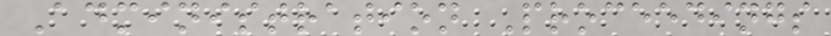Administration Proceedings
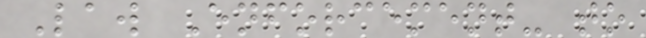Law Enforcement- to
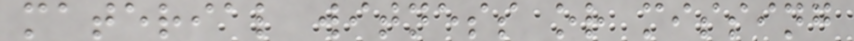material witness or missing
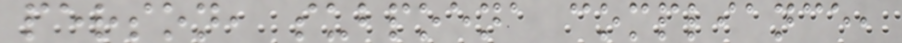person, subpoena compliance,
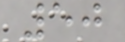50
